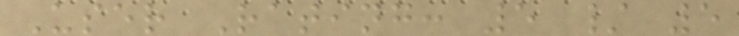User Rating: 5 / 5
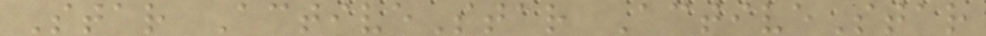Star ActiveStar ActiveStar
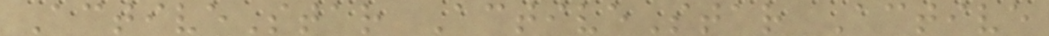ActiveStar ActiveStar Active
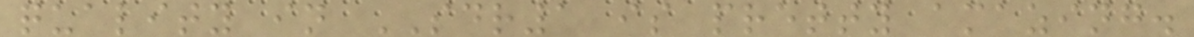quality in SDR1 is pretty amazing.
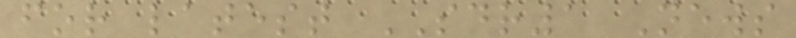for latest SDR1 News
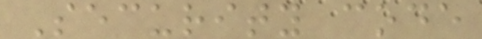Security code
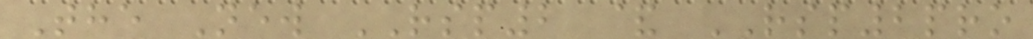The New RSP2 & RSP2pro
